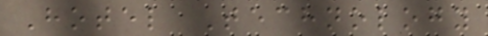Hotel Technology
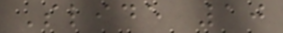Slide 10
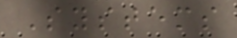Systems
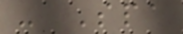- Spa
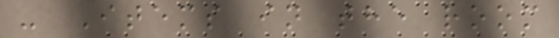- Items in the room
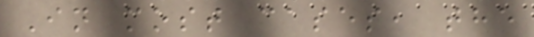In most cases, the
